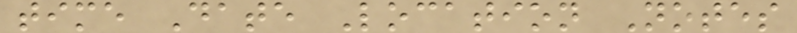time Date Location Notes
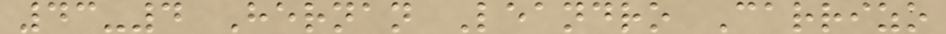43-4 Hernan Leandro Carrizo
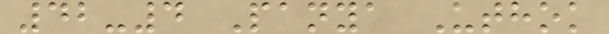42-4 Panya Uthok
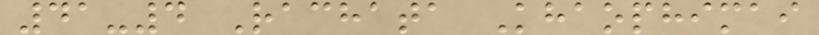41-4 Rachata Khaophimai
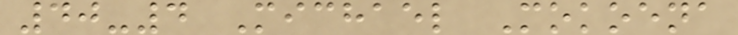40-4 Michael Mokoena
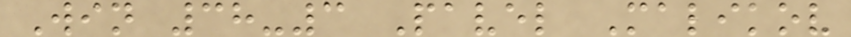Win 38-3 Pavel Malikov
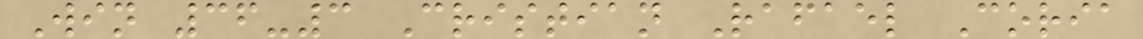Win 36-3 Cristian Rafael Coria
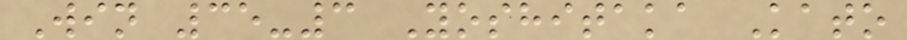Win 35-3 Yoshitaka Kato
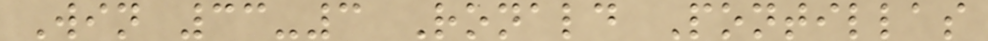Win 33-3 Ronald Pontillas
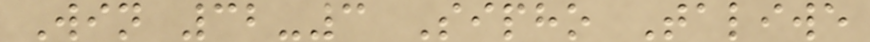Win 32-3 Sipho Taliwe
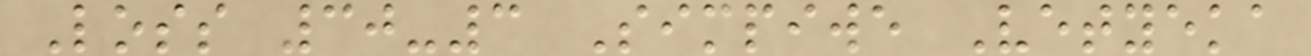Loss 30-3 Simpiwe Vetyeka
